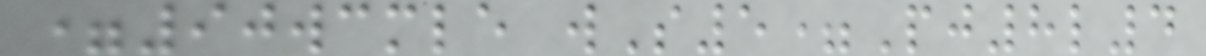=90wcmle wS5=Pj8l4
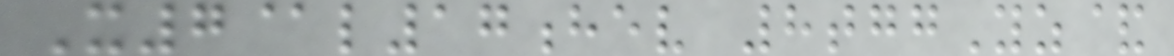X7@l17hev 8tggYz&
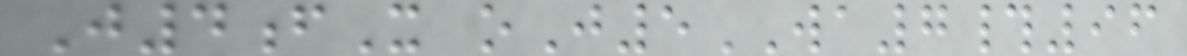J4fX oJ5WA7#96
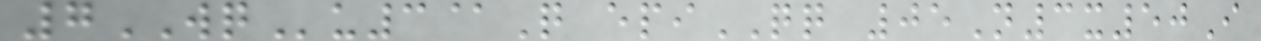7WQu3@Q epiQQ 05N3x50I
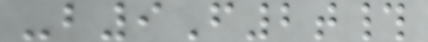-b9F2t#
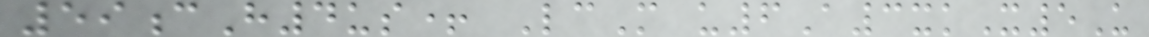59cH4us+ LcM u6A3xkX5U
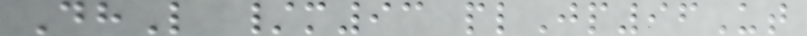DhL /m93 plJp96Ut
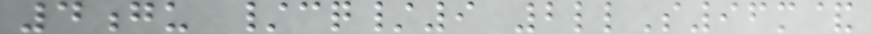4gu /cq/9 2llS96m&
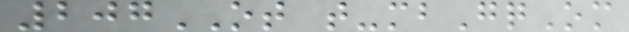207OT t-mbGqOm
